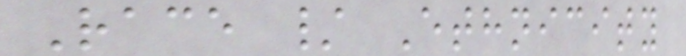Race / Ethnicity
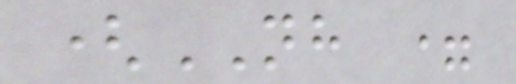(NH =
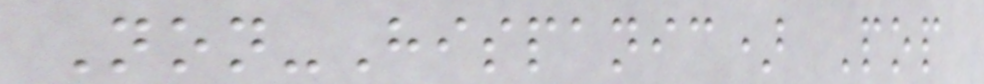Non-Hispanic) Pop
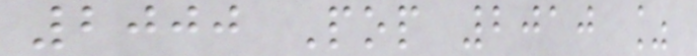2000 Pop 2010 %
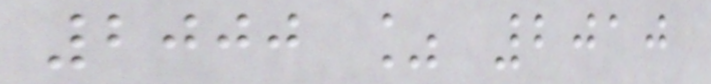2000 % 2010
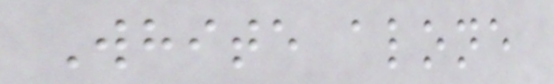White alone
